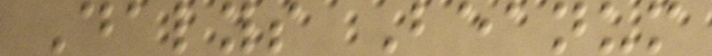Dalys Beanum
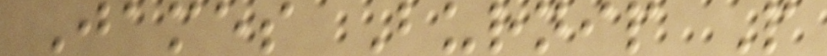James Burnip P
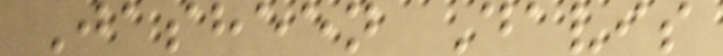Jasheen Davis
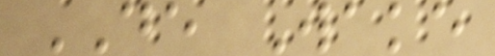DE Wake
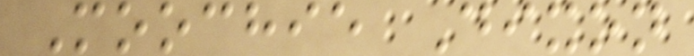Moochie Dixon
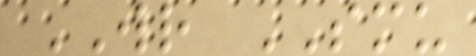WR SMU
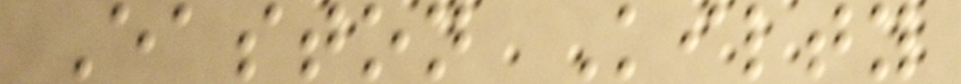Easton Kilty
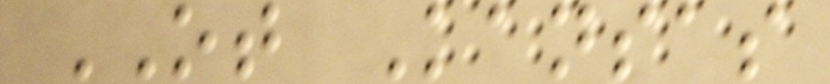OT Kansas
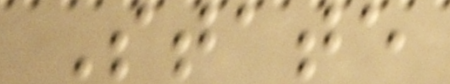State
